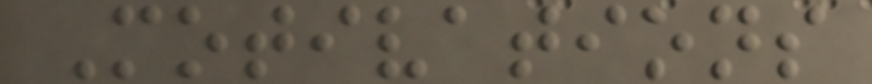Motivations
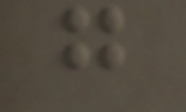g
